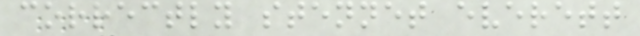correctly stennet everett
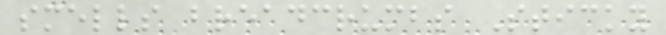smells breadcrumbs Sticky
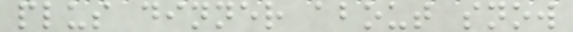plus dinner about snow
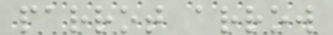parrot arrow
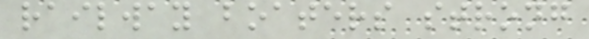railway boaters strong
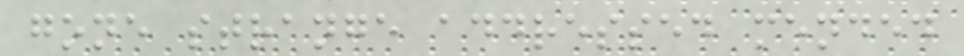gone strange addressed mended
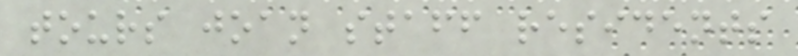tours joan staff residents
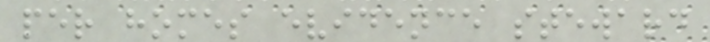per homes evidence steward
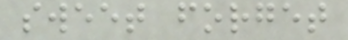sweet forget
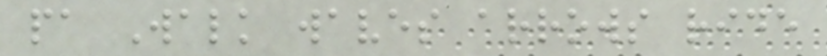pa Walk waves arrows ride
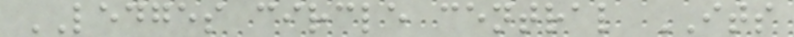LEDGES circle central ITS
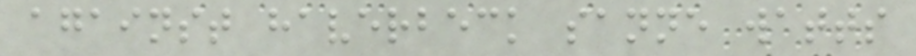against haverbeck sanne watts
